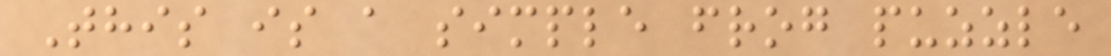This is a simple frog puzzle
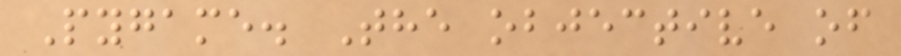Pygame. The objective of
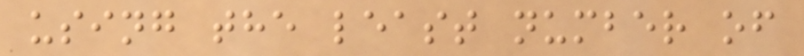using the least number of
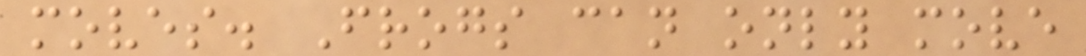moves. Frogs can only move
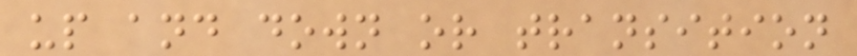up and down or transition
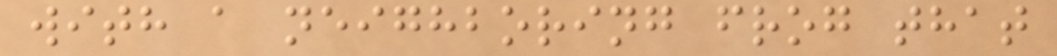with a neighboring frog that
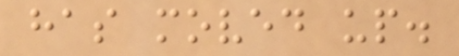has moved up.
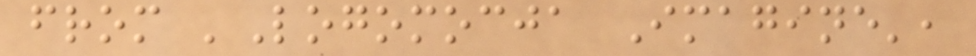from 'Logomocja Imagine',
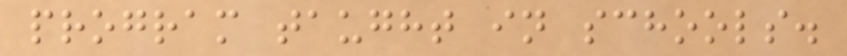program taught in schools.
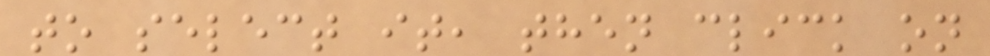to select it, then click on
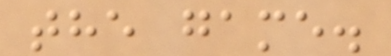the game.
